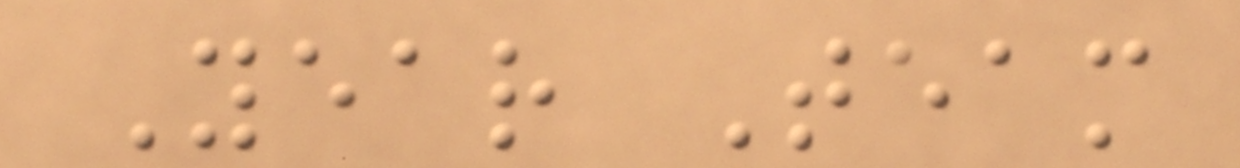Year Team
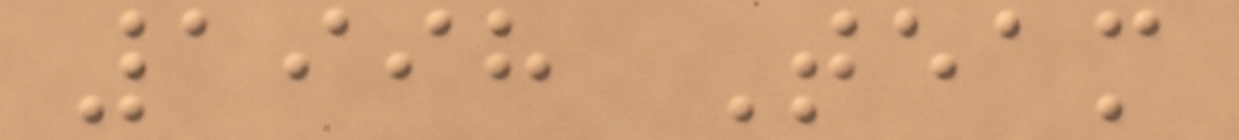1998 Team
